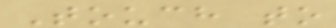Touch to
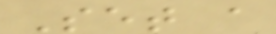Set a
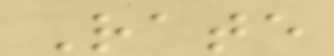Rate
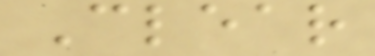Clear
